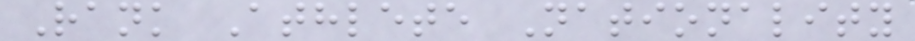Rank Athlete Nationality
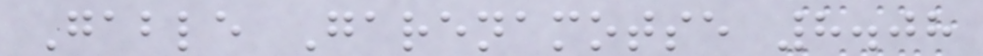Gable Garenamotse 8.08
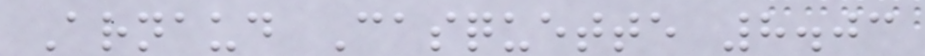Arnaud Casquette 8.03
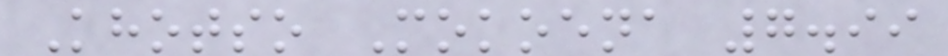Khotso Mokoena 7.99
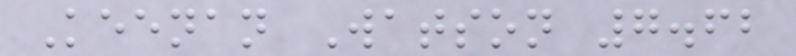Keenan Watson 7.62
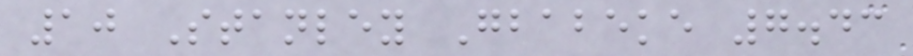10 Stanley Gbabeke 7.43
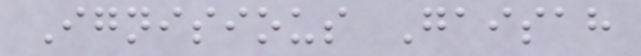Ignisious Gaisah
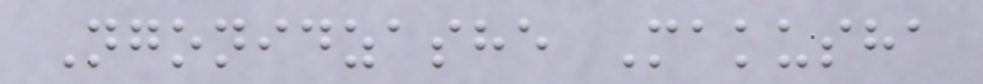Ngonidzashe Makusha
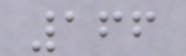166
